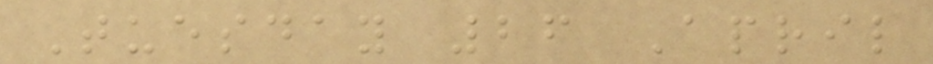Tuesday 26 April
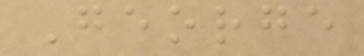George
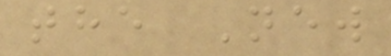the New
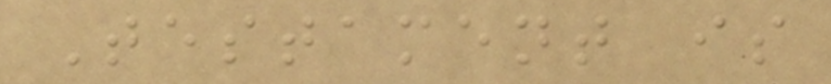Testament is
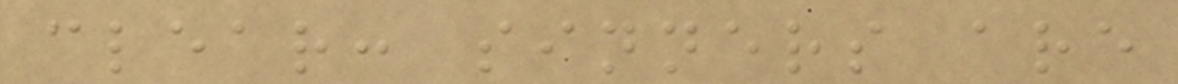clear: sinners are
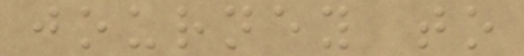journey to
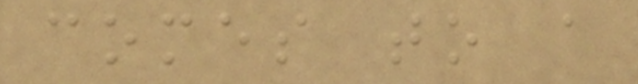comes to a
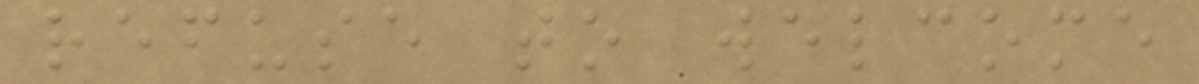refuse to welcome
